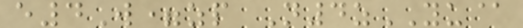e4W=zp N4zYU@
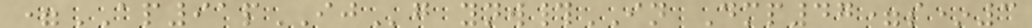=AP91pIJg ynw#IN Dmp47=s*3
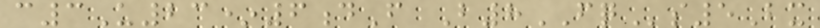c3U23*6dF B8FQs5Bx
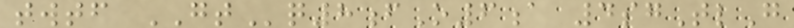twtf GTq8fO6a 4sgTlG
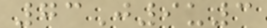73J9u3
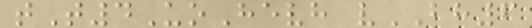tT4UoHevh vBH6
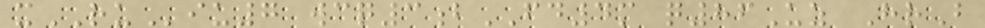xRUiu7 wcq3bFD4m q86Uz HrB
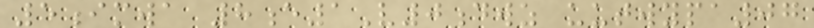5imwa 8e1V0dwz uutwypa07
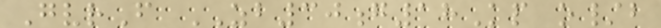GvrF ZB30g18Kp o/b
